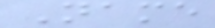Name
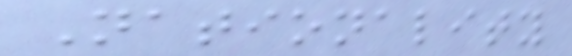Nationality
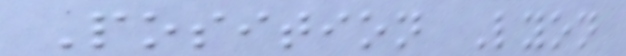Position Lyon
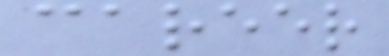career
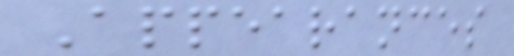Appearances
